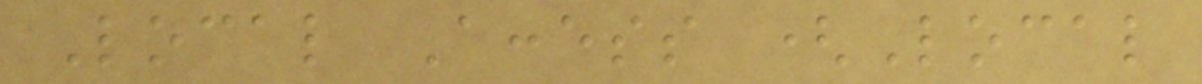Local Access (Local
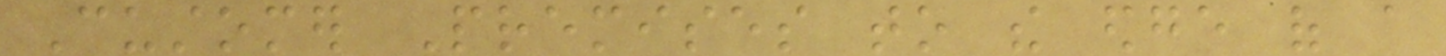Customer Premises to the edge of a
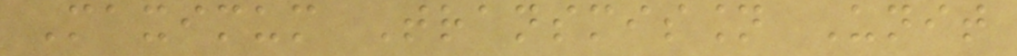Maximum Transmission Unit
